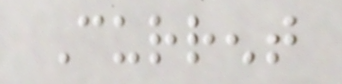Current
